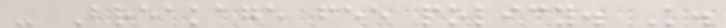- Breakage fee policy. K.
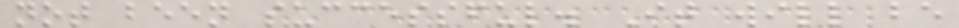not been successful. It will be
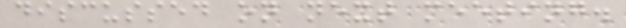discussed on next meeting.
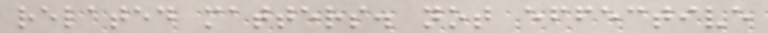related matters. not effective
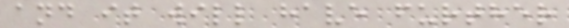and it will have further
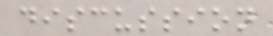discussion
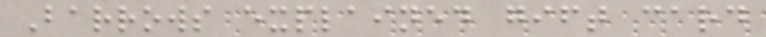Barrows explained gift card
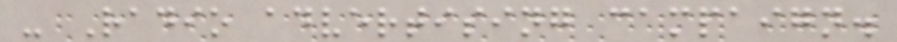- Radio advertising campaign.
